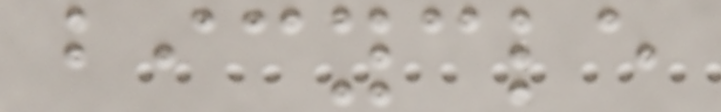bicycle
